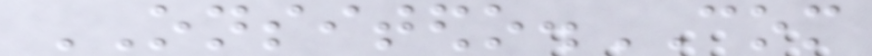ONSITEDO.COM
